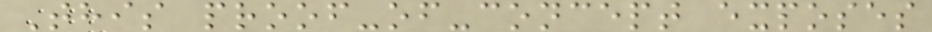This proof-of-concept exposes
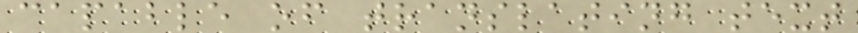capable of translating text
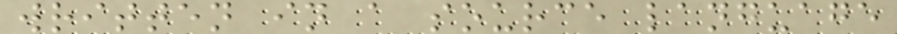written in a source language
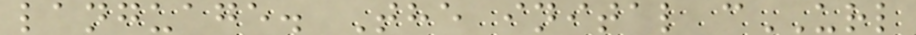language. The inital cURL
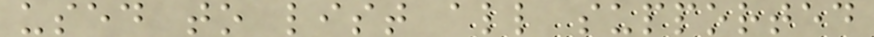used to list all supported
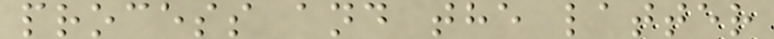process and the latter
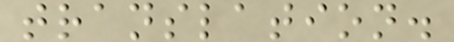translation.
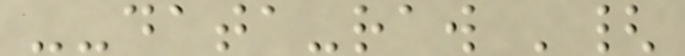--data-raw '{
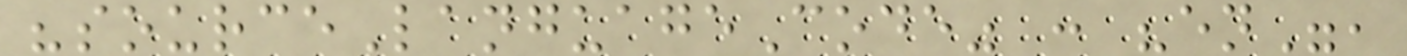"sourceLanguageCode" : "en",
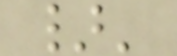}'
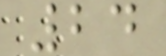24
